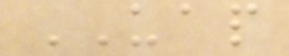UAP
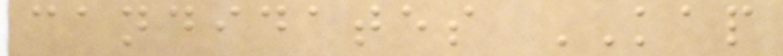candidates KAP
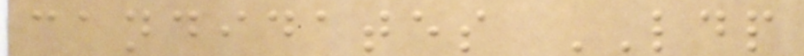candidates LDP
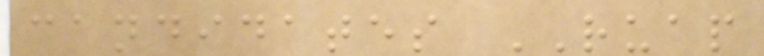candidates RUAP
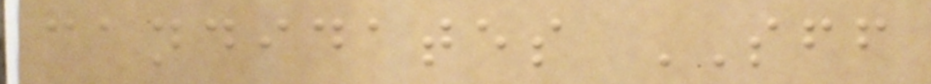candidates SFF
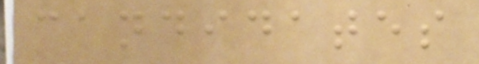candidates
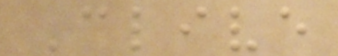Clive
